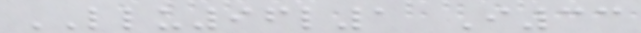LLU96l1 I33
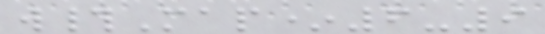w#Map*6-9
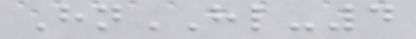HnHL-4
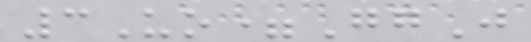3Uo=GgJ
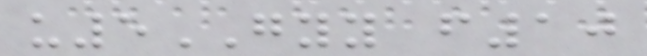u5GYY f10
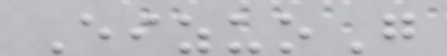EizuoG
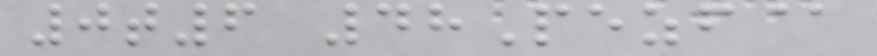0t6 48Pezf@
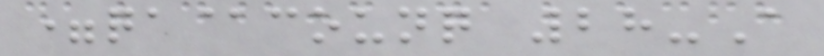=qa@counq 28-A
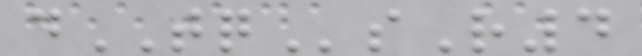dTQsR4
